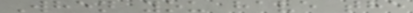When you have the
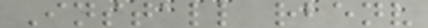Install rbenv
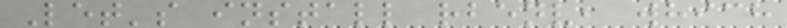Let's install rbenv, which
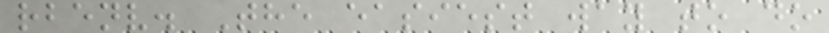rbenv. The easiest way to do
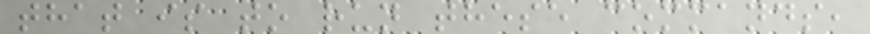that is to run these commands,
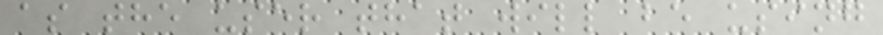as the user that will be using
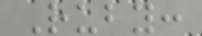Ruby:
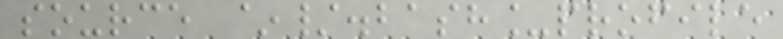source ~/.bash_profile
